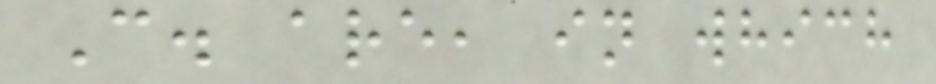C. are, in which
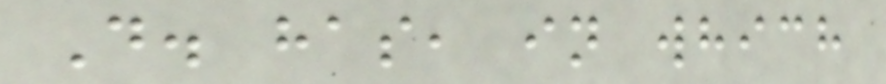D. has, in which
